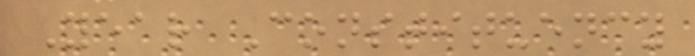Year Constituency
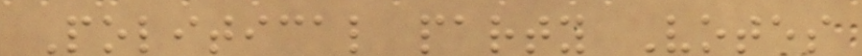Political party Votes
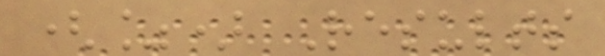(%) Results
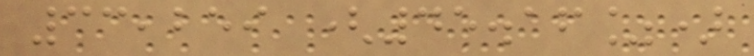33,259 (45.16%)
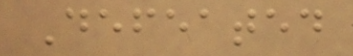Defeated
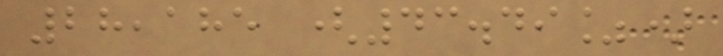28,185 (43.49%)
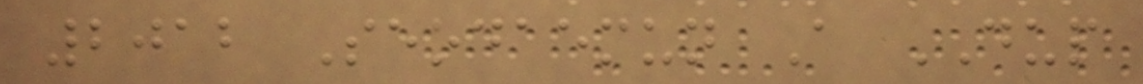2012 Seodaemun A DUP
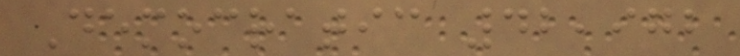Democratic 42,972
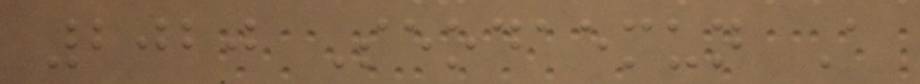2020 Seodaemun A
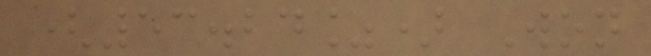(53.24%) Won
